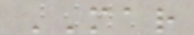MAR
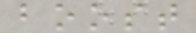boost
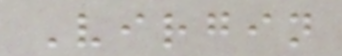Virgin
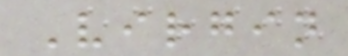Virgin
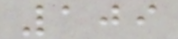109
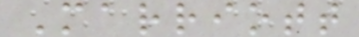Marriott
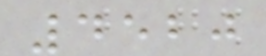4520
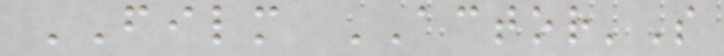FILM ACTOR'S
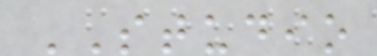STUDIO
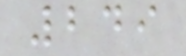249
